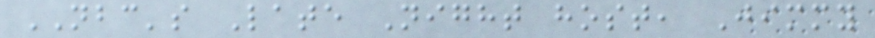NBC's Late Night host, Jimmy
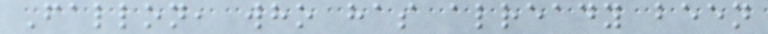Fallon, who has already been
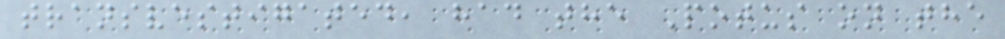transvestigated, had the Potus on the
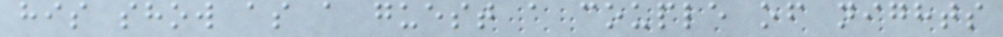his show as a guest a couple of nights
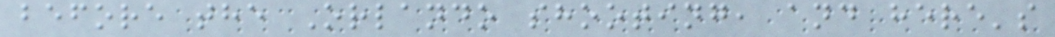before the Orlando shooting, and here's
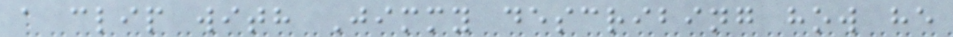a clip with Jimmy describing how he
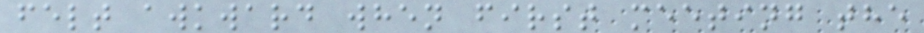felt awkward when first meeting the
